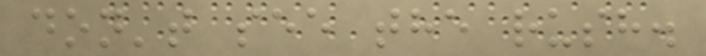don't see the rush.
